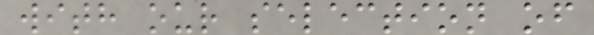with our selection of
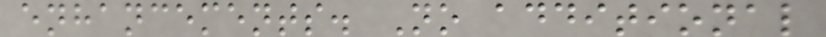enhancements. No additional
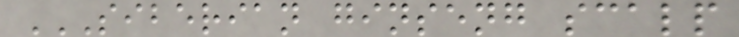SIBERIAN GINSENG SCALP
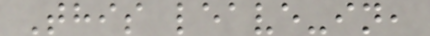This leave-in,
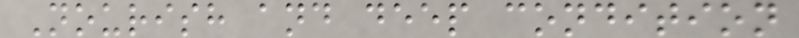Nourish and deep condition
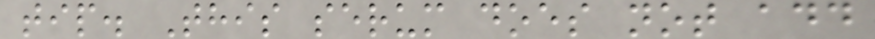tip. This serum does not add
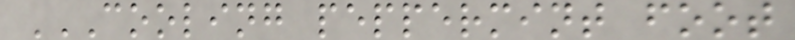COOLING PEPPERMINT FOOT
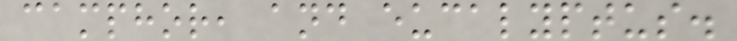camphor, and eucalyptus.
